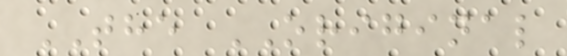THE ORIGINAL
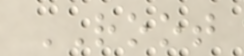ROOT
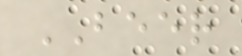BEER
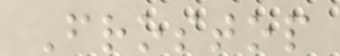Frostop
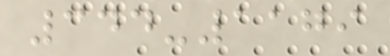344-1179
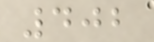402
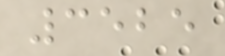3525
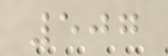507
